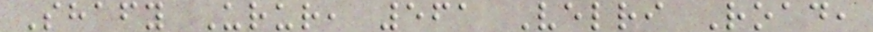Shafy Urur, 561 Velri Road,
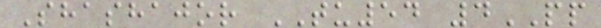Shashajor TU54 4PP
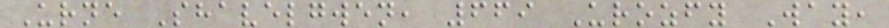Urne Shavelgwen, 669 Urozfy Way,
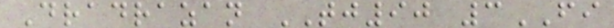Dradrazan TJ90 3FI
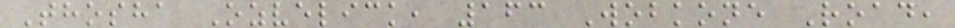Thosha Ozvelick, 163 Wobkone Road,
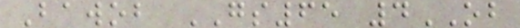Bawob GS65 4OB
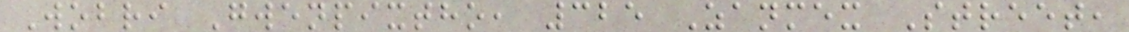Wobri Gwenpixtho, 325 Zanmex Street,
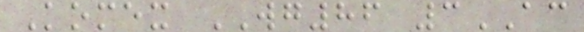Komex WG86 3AC
